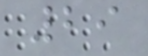29
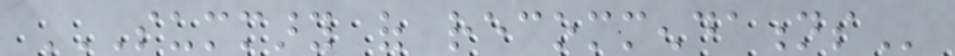SUMMARY OF RECOMMENDATIONS
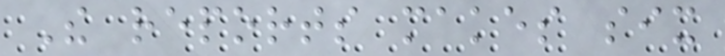The reports makes six
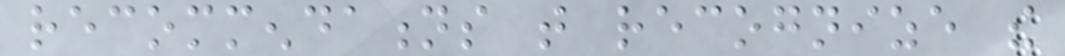recommendations that recognize the
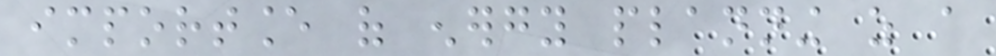importance of energy planning as a
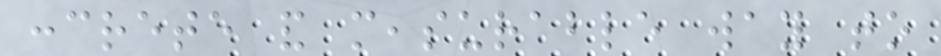concrete and measurable way to
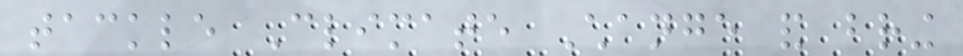tackle Climate Change and bring
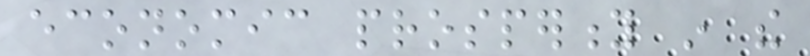economic prosperity in the
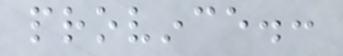province.:
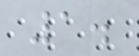1.
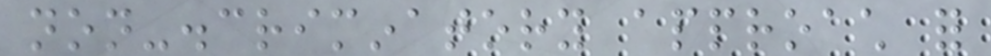non-discriminatory approach for
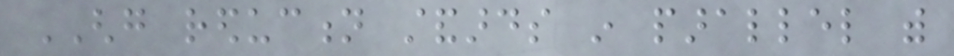GHG reduction standards in parallel with
